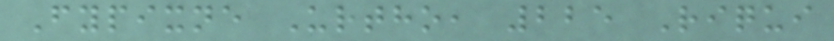Fypixne Urtho, 225 Riqui
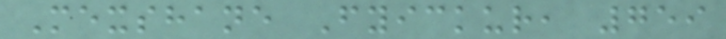Mexshane Fyickur, 759
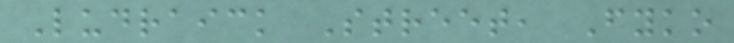Ludraick Street, Fyko
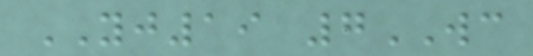YJ19 7WC
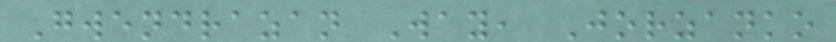Gwendrazan Way, Jorzanko
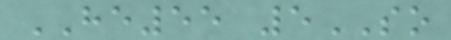HE55 5SO
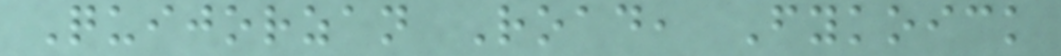Quijorzan Road, Fykoick
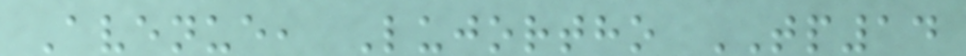Avenue, Lujortho TP14
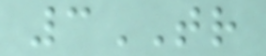3TR
